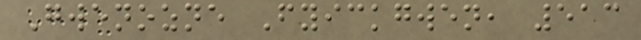Gwenozne Fyickgwen, 513
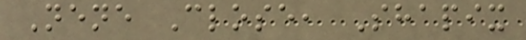Nene Close, Shapix
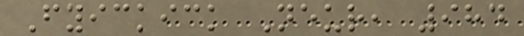Fyickick Neur, 984
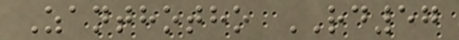Zanthotho RD57
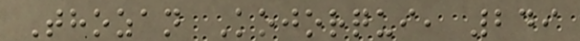Thozan Kojorqui, 249
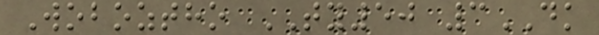Woboztho TY50 3DK
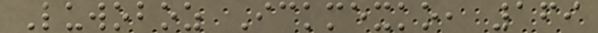Luwoboz Ickmexko, 169
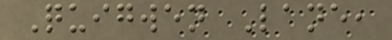Quigwen Lane,
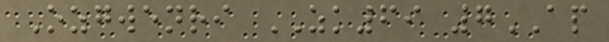Ozgwenri ZK69 7AP
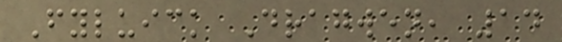Fyluick Dragwen, 14
